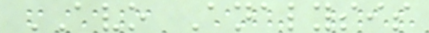AVO Analysis
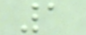1
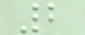2
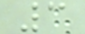3
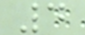4
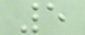5
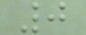0
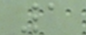1
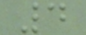4
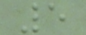5
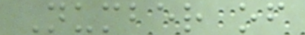Number of
